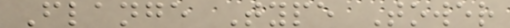Flange Type Tower
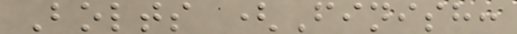Bolts (Finish:
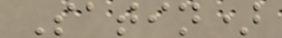Satin)
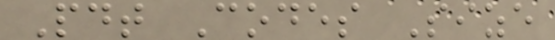Pdt Codes Size
